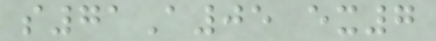s71A05 ex7
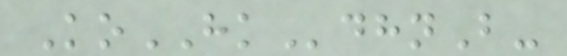KoHKdhnB-
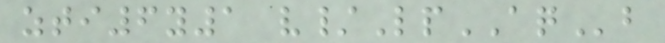zti6y1 v/LpAQb
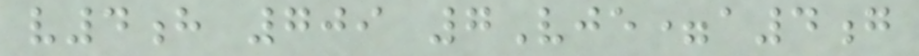v4h 709 7Vje=a4g
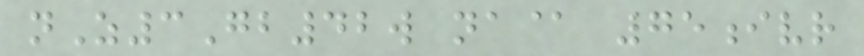nZ3Gb42w na@ 75ivr
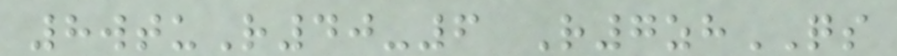8wtuR40-6 R7zhQS
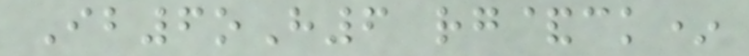Ib6oH6 rg&ck*
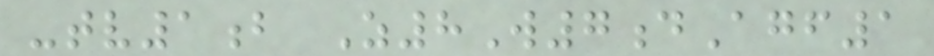-tv1b Z8W7dAgf1
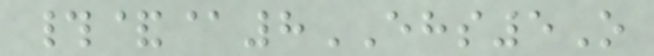#&@8EHS5O
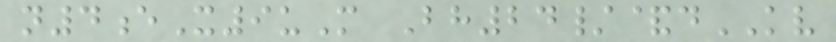n4eX9uM Bh24/&dKV
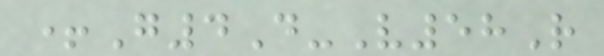+G4D-V58R
